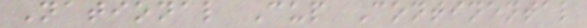National Cup Continental
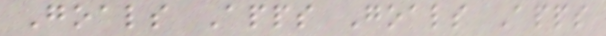Goals Apps Goals Apps
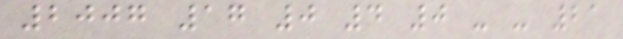2007 17 0 4 0 - - 21
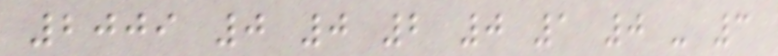2009 0 0 2 0 1 0 - 3
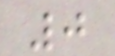0
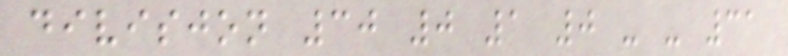divisjon 30 0 1 0 - - 31
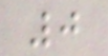0
